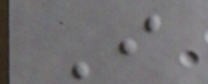I
